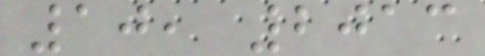10, 2013
